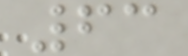63
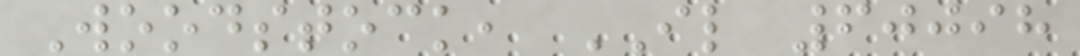Woodstock, IL 60098
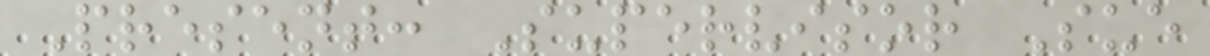Present: Supervisor Sue
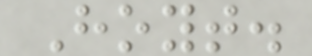Hoyt.
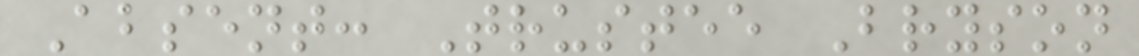Absent: Trustee Bryson
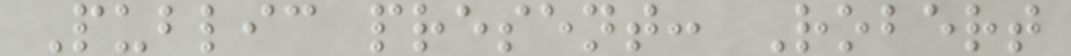Public present: Robert
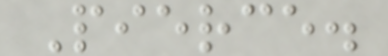Pierce.
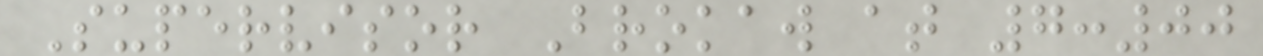Supervisor Brokaw at 7:00
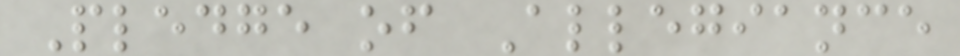Pledge of Allegiance
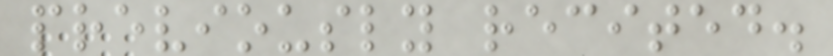previously recited.
